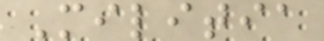Militia
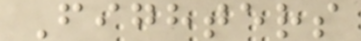Fighters
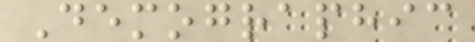Demographic
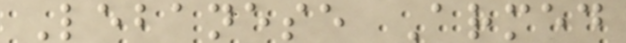Lebanese Armed
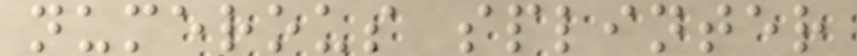numerous splinter
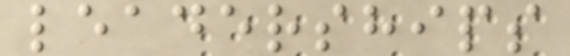leaderships
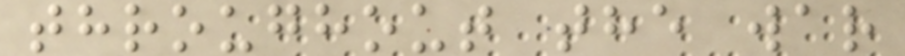throughout the war
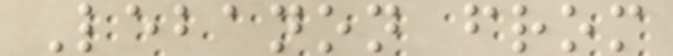Lebanon from
